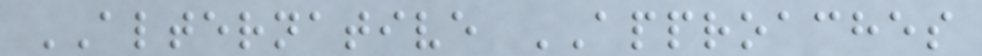ALTERNATIVE APPROACHES
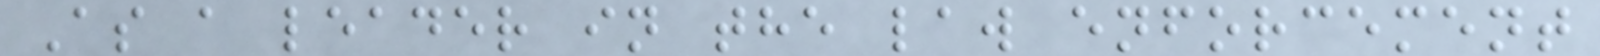As a leader in the law enforcement
